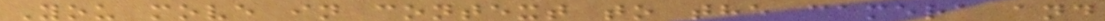You move in context to the camera and
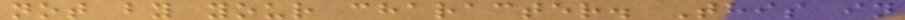not by your character. This in
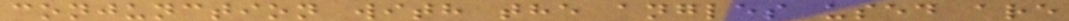conjunction with the angles used are
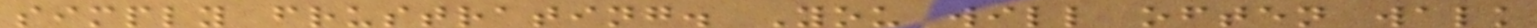simply frustrating. You will often walk
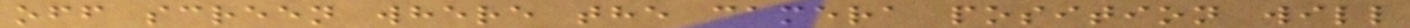off screen where the camera position will
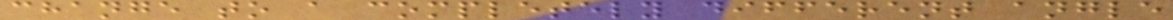change to a completely different angle
